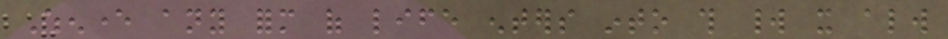Whenever any form of life enters into this world it always
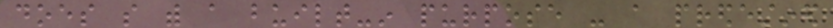does so with a built-in purpose - a predestined
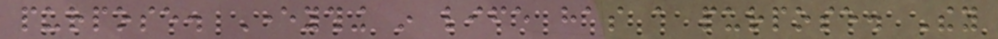purpose. Everything in life has a purpose. They
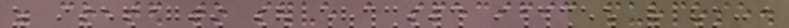were created to serve a specific purpose.
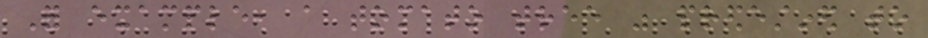For example, a tomato tree was predestined to
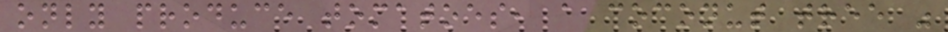only produce tomatoes, a coconut tree was
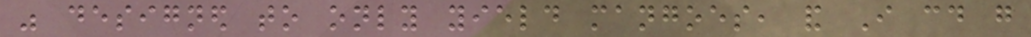was designed to only yield mangoes, and I could go
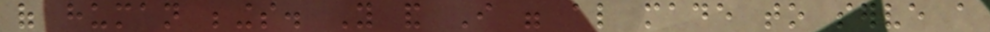of human beings. You and I were also made to serve a
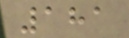181
